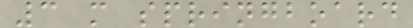3 m springboard
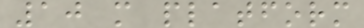10 m platform
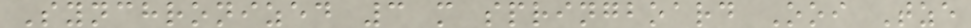Synchronized 3 m springboard Ooi Tze
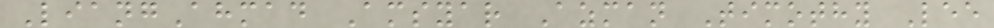LiangAhmad Amsyar Azman Timothy Lee
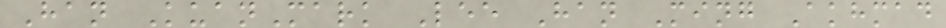Han KuanMark Lee Han Ming Akhmad
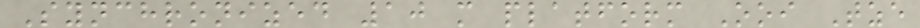Synchronized 10 m platform Ooi Tze
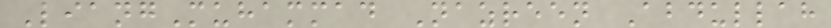LiangMuhammad Nazreen Abdullah
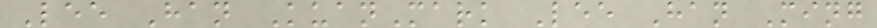Lee Han KuanMark Lee Han Ming
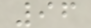96
